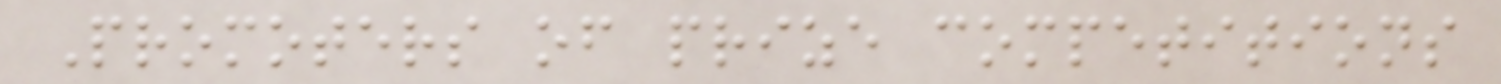Promoters of prize competitions
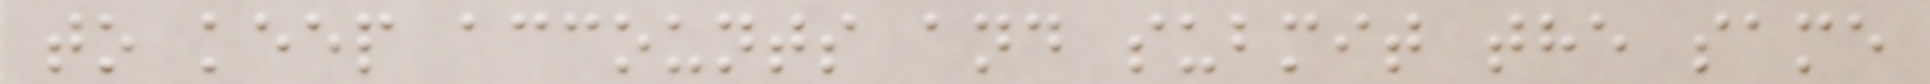to keep accounts and submit the same
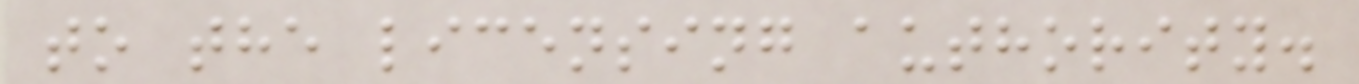to the licensing authority.
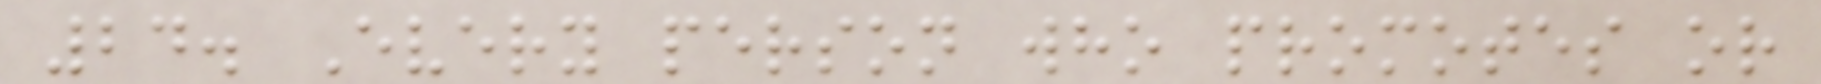24. Every person who promotes or
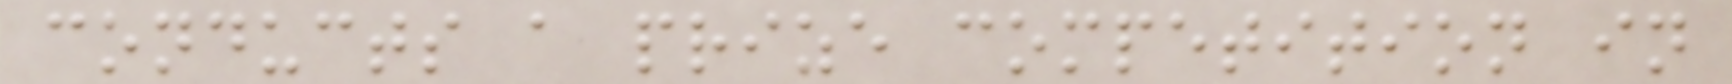conducts a prize competition in
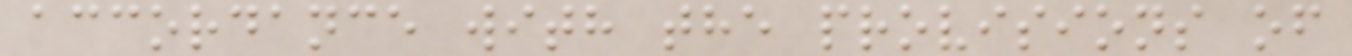accordance with the provisions of
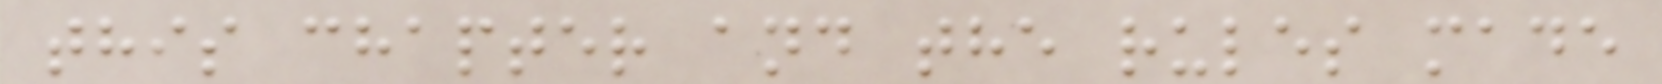this chapter and the rules made
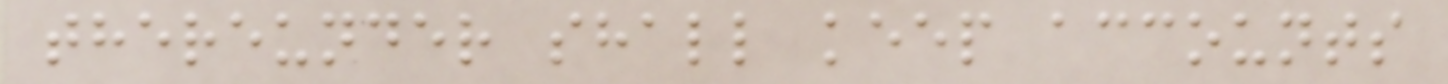thereunder shall keep accounts
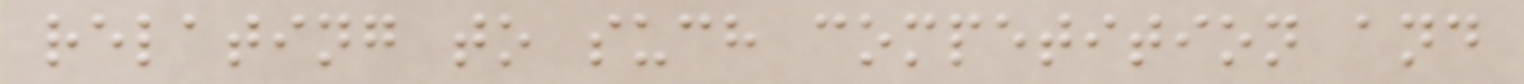relating to such competition and
